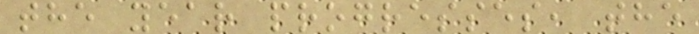the year progresses, the
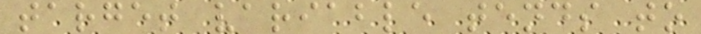target variable tends to
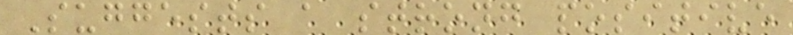Suggests a strong positive
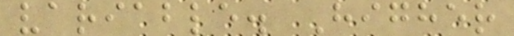variable. Higher
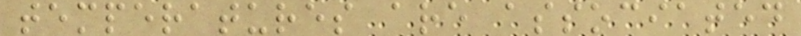temperatures are associated
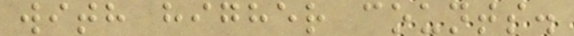with higher counts.
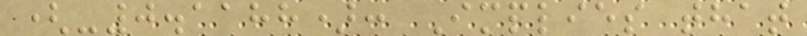(-0.1188): Implies that
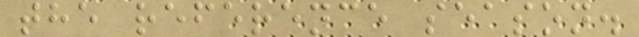the reference season.
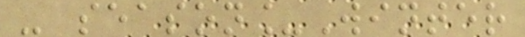- season_Winter
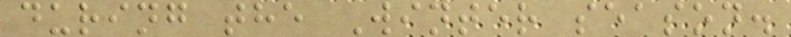during the Winter season.
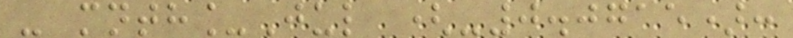- mnth_Jul (-0.0715):
